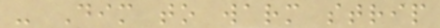- Dim to warm strip
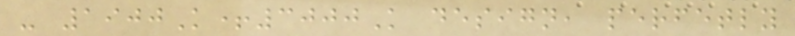- 1900K+3000K design, perfetly
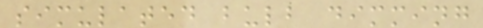simulated bulb dimming
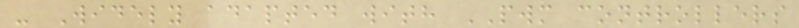- Widely adapted with PWM controllers
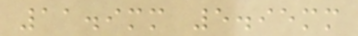11.9mm 5.95mm
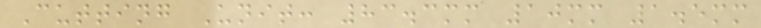Cutting Unit: 83.3mm 10mm 1.5mm
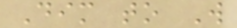Dim to W
